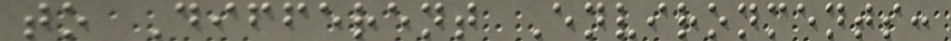to Different Environments:
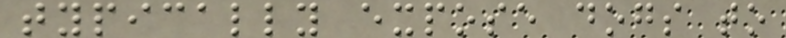typically expose dogs to
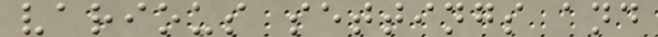various settings and
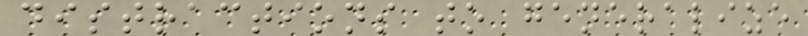distractions to generalize
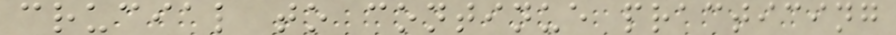crucial to continue practicing
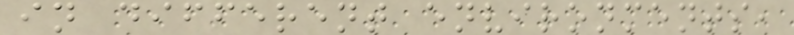in different environments,
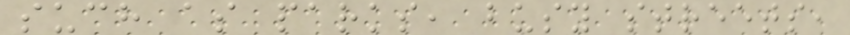such as parks, busy streets,
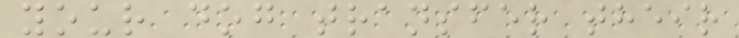your dog transfer their
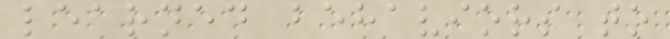learned behaviors to
